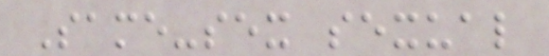Same-sex sexual
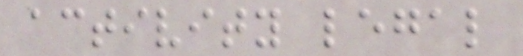activity legal
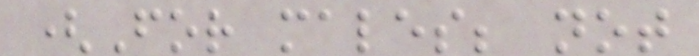(For males; not
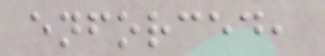enforced,
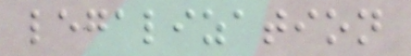legalization
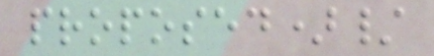proposed)/
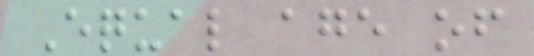Equal age of
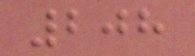208
